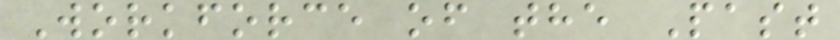Workforce of the Past
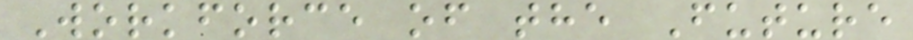Workforce of the Future
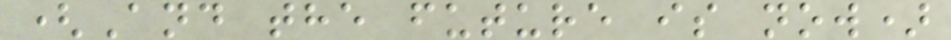(And the future is now)
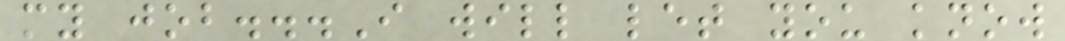my job...I will let you know
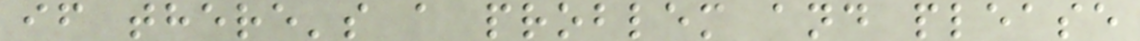if there's a problem and please
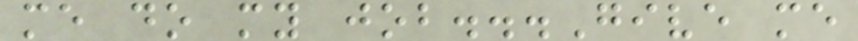me do my job...Give me
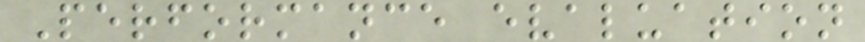Performance evaluation
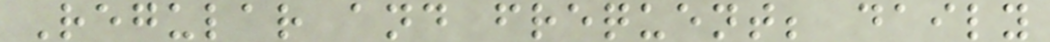Regular and frequent; daily
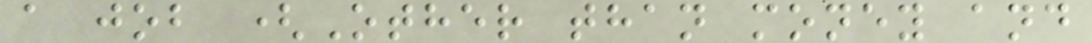a job (Other than money and
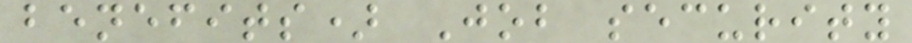benefits) Job security
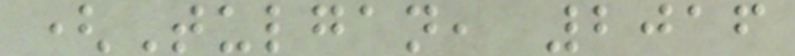(Tulgan, 2016
